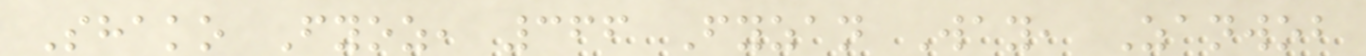Shako Fyoz, 366 Fyzan Way, Zanwob
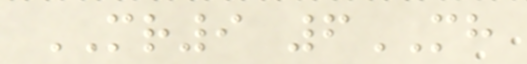MR9 6MH
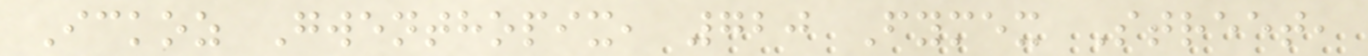Ickoz Gwenthopix, 720 Fymex Street,
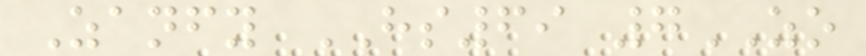Zanfy HS69 7ZO
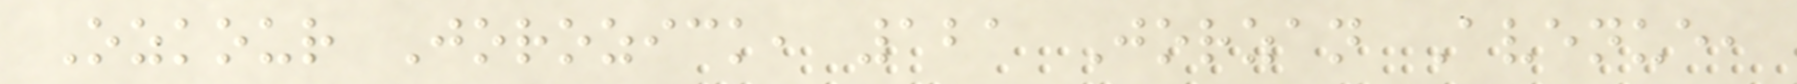Ozkour Jorozick, 121 Jorzan Avenue,
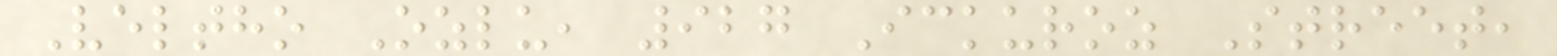Veltho Ozlu, 927 Ickuroz Street,
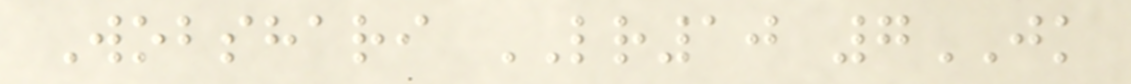Wobshari LR10 7JK
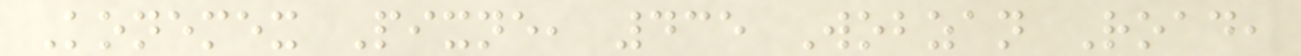Konemex Pixne, 435 Wobzan Road,
